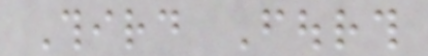Third Fourth
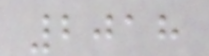2018
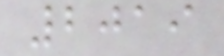2019
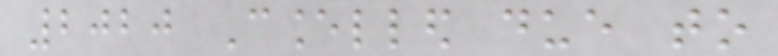2020 Cancelled due to
